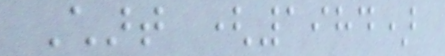Chart (1984)
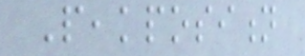Peakposition
